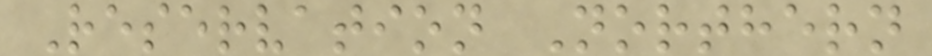Reservation Northern
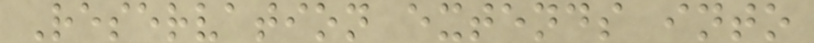Reservation extends into
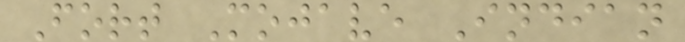Fort Mojave Indian
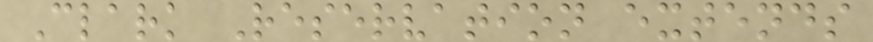Clark Reservation extends
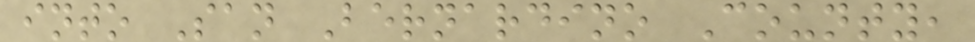into San Bernardino County,
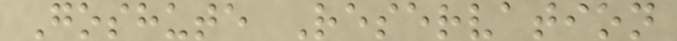Goshute Reservation
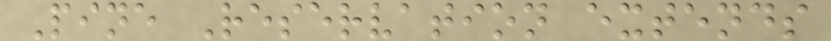Pine Reservation extends
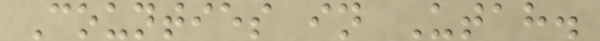Counties in Utah.
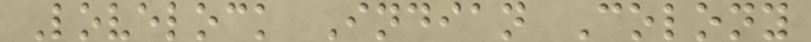Lovelock Indian Colony
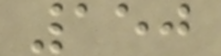150
